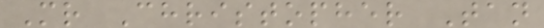Mr Christopher Tan
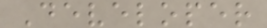Developer
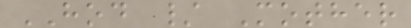HOD / Mother
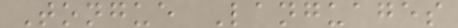Tongue Languages
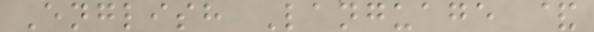English Language &
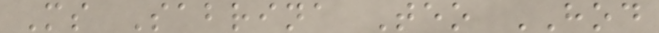Ms Sabrina Teo HOD
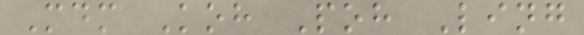Mdm Koh Poh Ling
